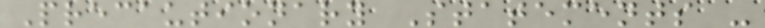Precautionary Statements -
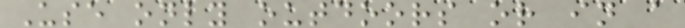Use only outdoors or in a
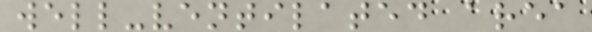well-ventilated area
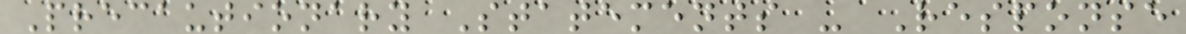Precautionary Statements - Response
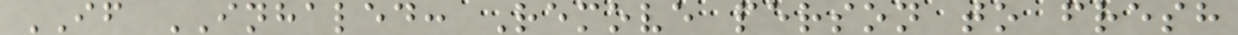IF INHALED: Remove person to fresh
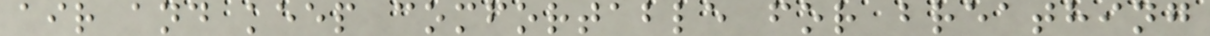air and keep comfortable for breathing
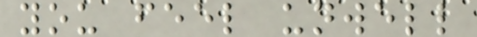you feel unwell
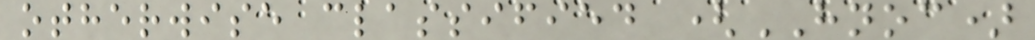otherwise classified (HNOC)
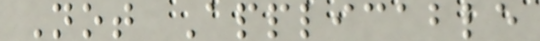Not Applicable
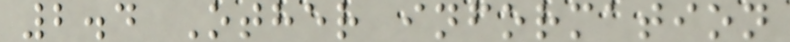2.4 Other information
